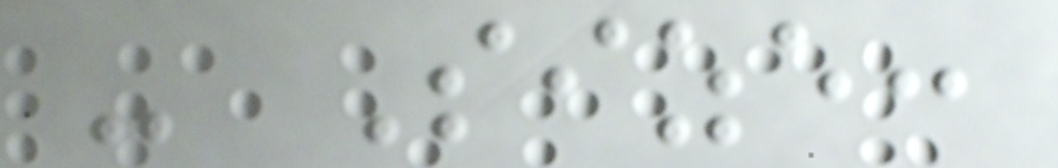- Size:
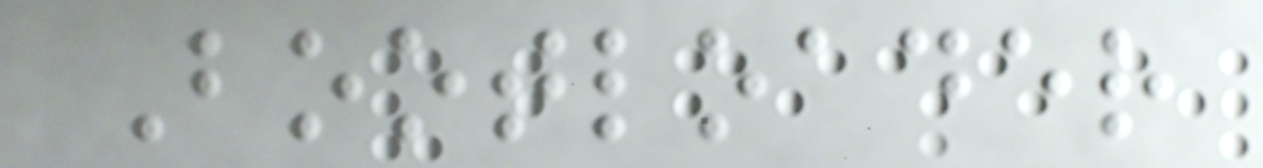Bootloader
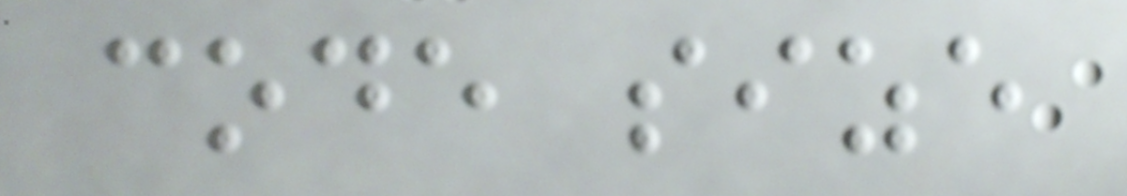code size
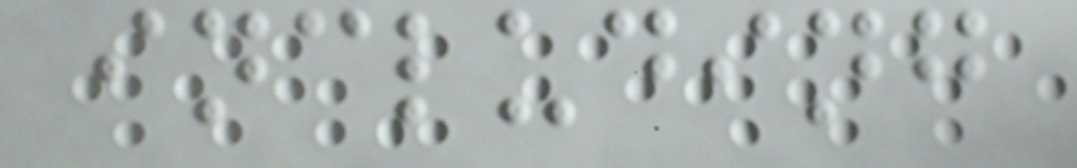including
